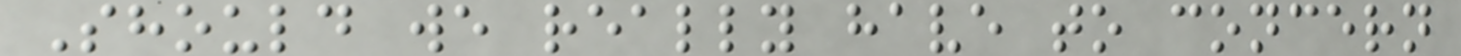Should we really have to concern
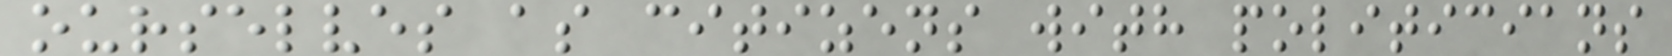ourselves as citizens with politicians
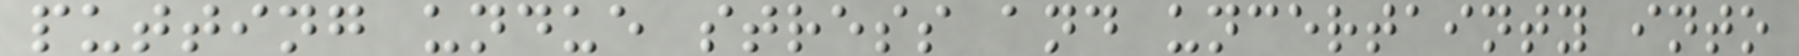putting undue stress and uncertainty into
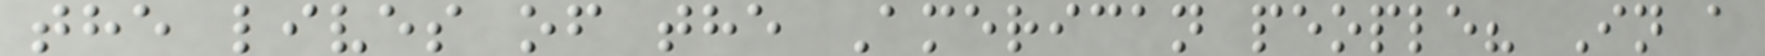the lives of the American people? In a
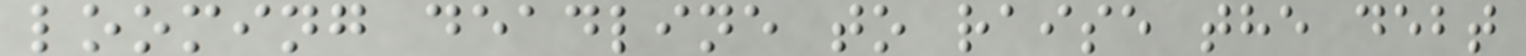looming deadline to raise the debt
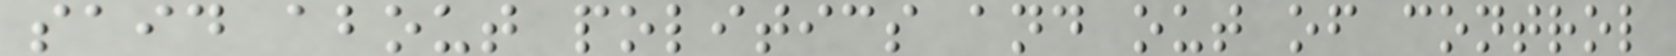said about politics and out of control
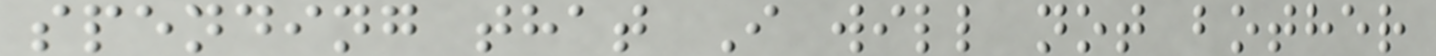spending that I will not bother
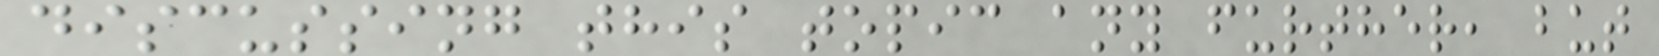discussing this topic any further, but
